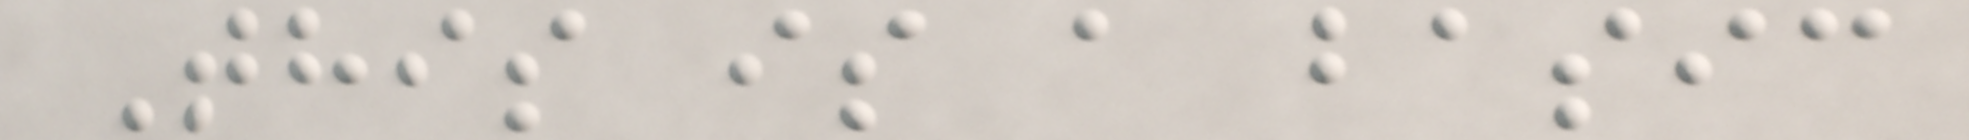This is a basic
